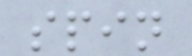spin
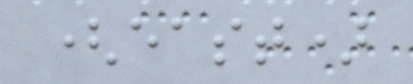(east)
